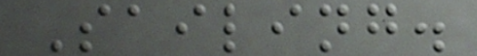Sailing.
